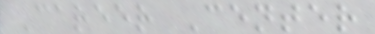Career Center
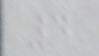4
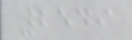2549
